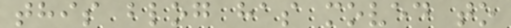this blog has moved to
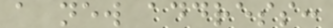a new address:
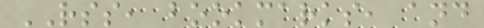RSS, bookmarks, and
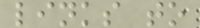links to
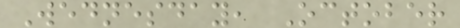Wednesday, October
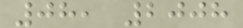08, 2008
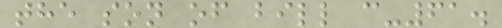the son of bill c-61.
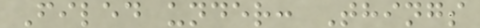Filed under: Things
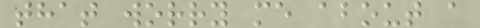that worry me about a
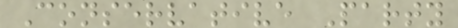Conservative Party
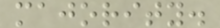majority.
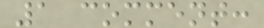1 comment:
